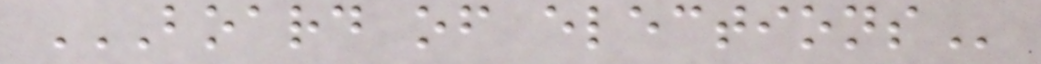BOARD OF ELECTIONS
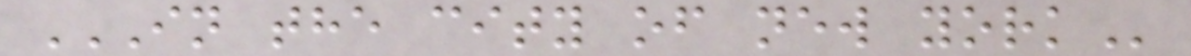IN THE CITY OF NEW YORK
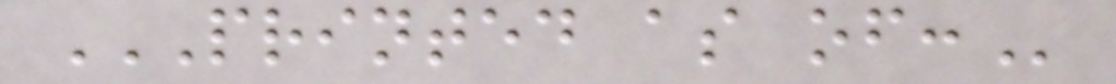PRINTED AS OF:
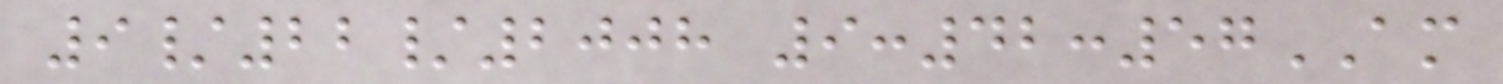9/22/2008 9:42:57AM
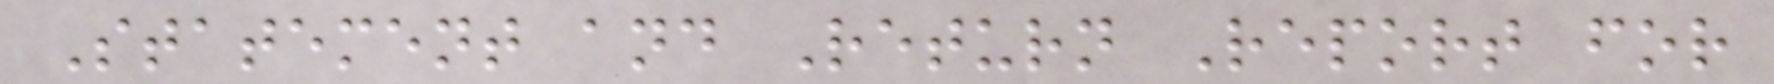Statement and Return Report for
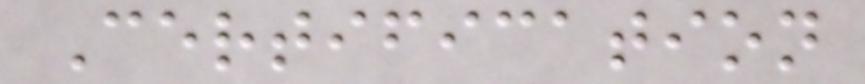Certification
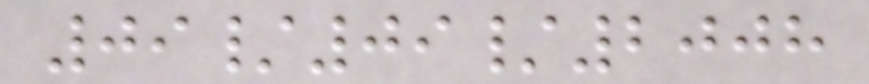09/09/2008
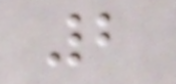2
